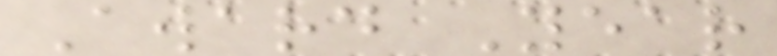Award Year
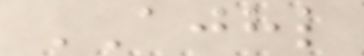AJHL
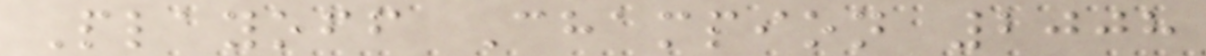Playoff Champion 2008
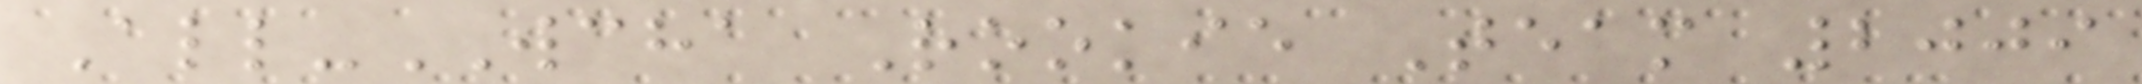All-WCHA Rookie Team 2009
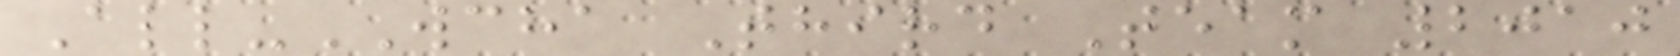All-WCHA Third Team 2010
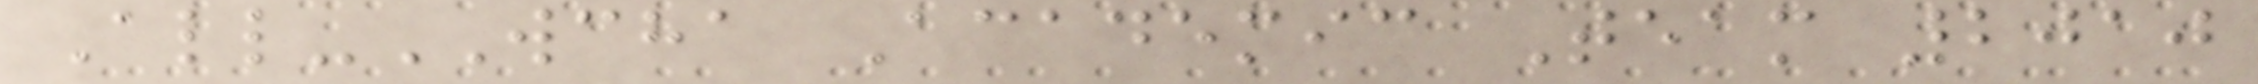All-WCHA Academic Team 2010
